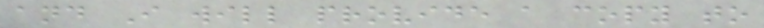and I will provide a copy to
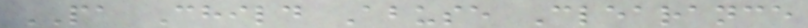PA Child Abuse Clearance
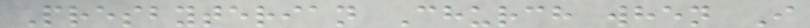Presbyterian Church when I
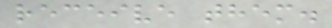receive them.
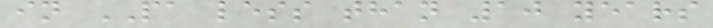in PA less than 10 years
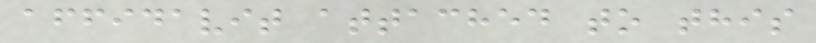affidavit attached to this
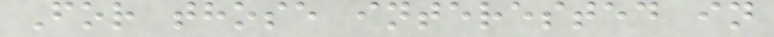For those interested in
